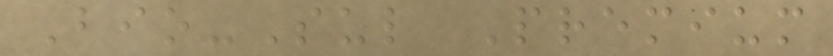Bio-Sul Premium
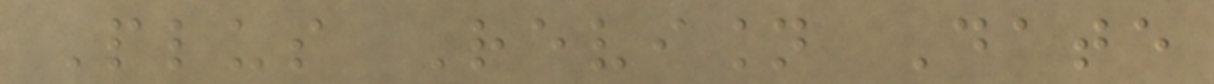Plus Revision Date
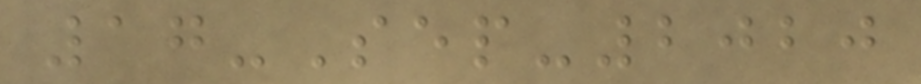17-Sep-2020
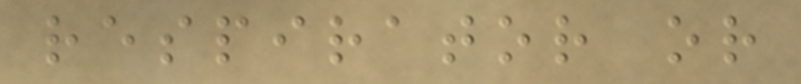respirator or
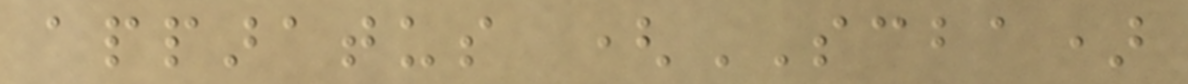apparatus (SCBA)
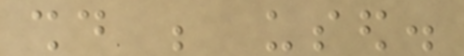should be used.
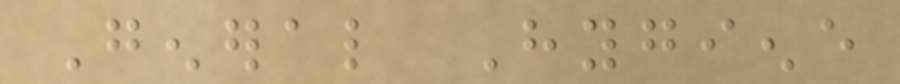General Hygiene
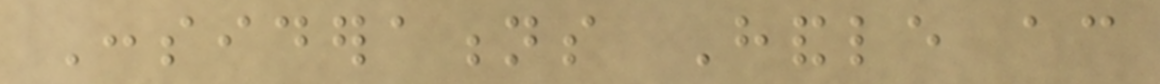Considerations Handle according
